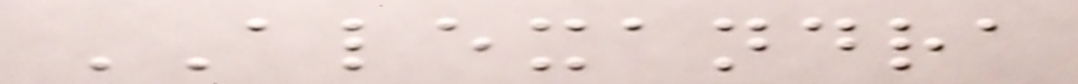ALEXANDRA
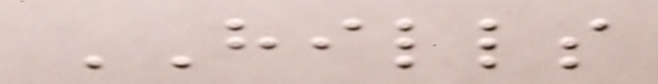HILLS
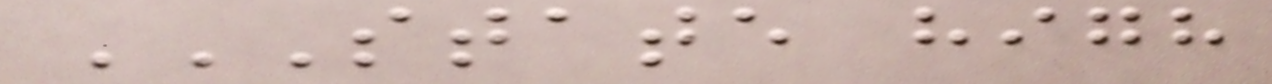STATE HIGH
